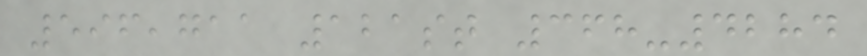596,711 121st 368-4284
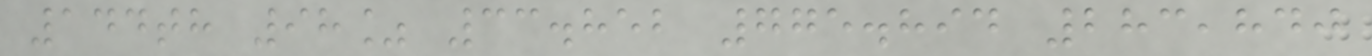144th 98% 33.852 775.894 283,840
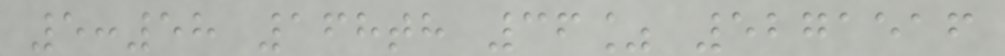5:58 168th 36% 5271516
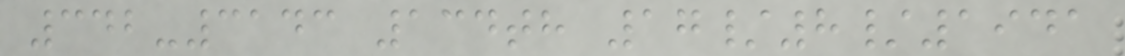342-3143 134th 17/8/1941
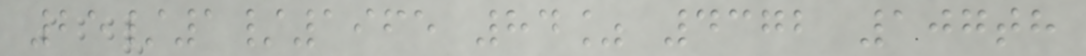25/1/1965 84% 4372 107th
